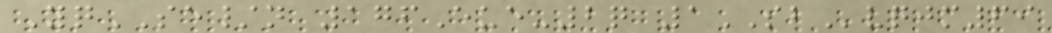YqSE/n 176Eue-2q 1SBvqjm69
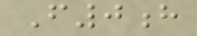F0h
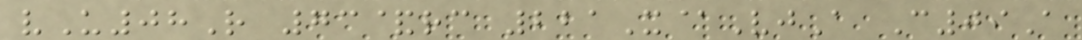vU08R 73&rc 221X@VjA C09A
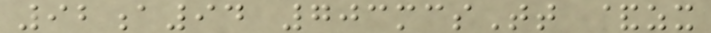92a94 703mcsTt &zx
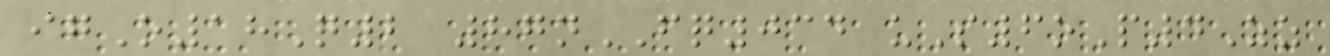igO18Q2 87nFQ034 uS6oP4Zz
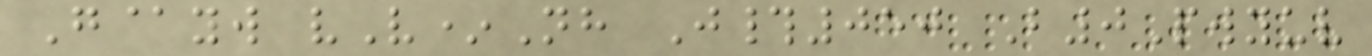G@yw vV*Nh J#050 B0Pwyuv
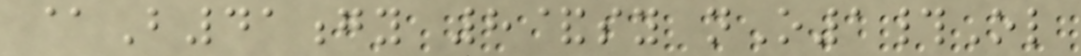@B41gy 8&sy nO1#Ol
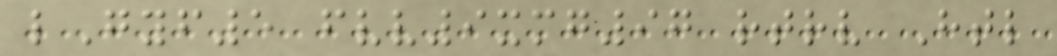lGyf5 fvv9xmg97 rtrv Htl
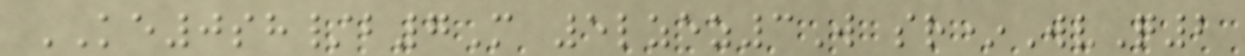KE0sh/b7M 5lzez3W sr*WvQ2
